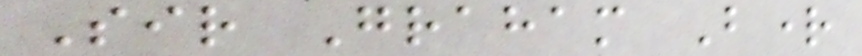Sir Graham Bright
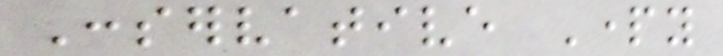Conservative Party
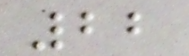22
